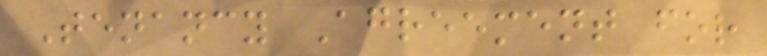Tenancy Agreement for
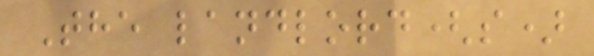The landlord(s)
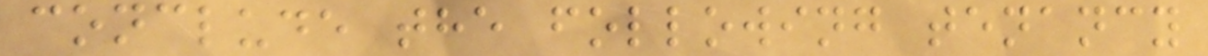conclude the following tenancy
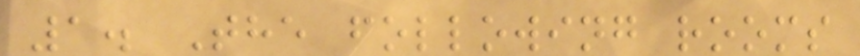1. The following rooms
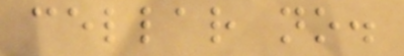cellar no.
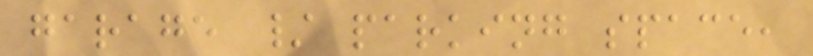garage / parking space,
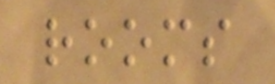rooms
